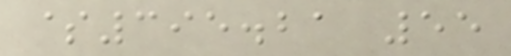$395.21 55
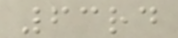63rd
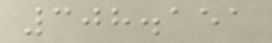308.151
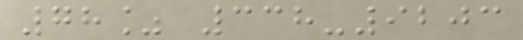78% 338-9203
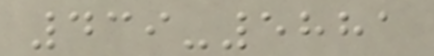439-5881
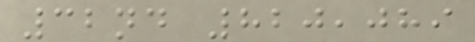32nd 820,089
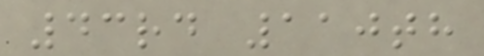43rd 110th
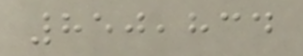850,834
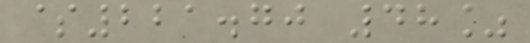$221.70 48%
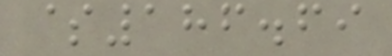$186.69
